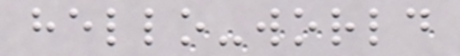hello-world
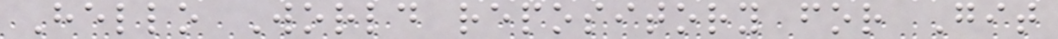Hello World repository for Git
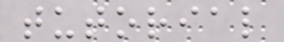tutorial
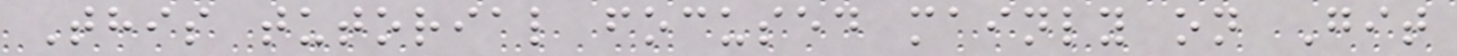This tutorial focused mainly on Git
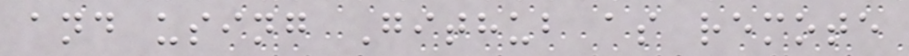and using Github as remote
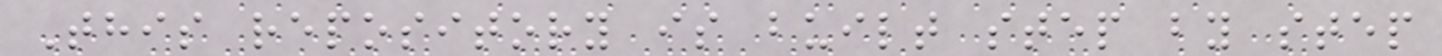This repository is built step by step
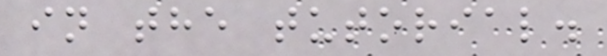in the tutorial.
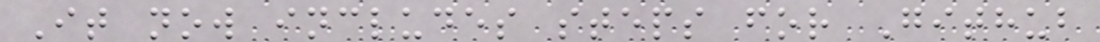It now includes steps for Github
